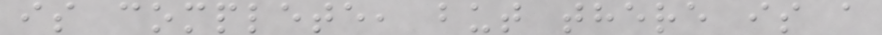is complete, but there is a
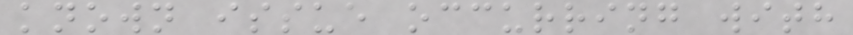known issue occurring with
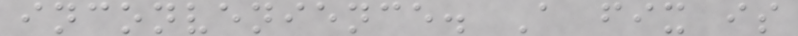inconvenience. A fix is
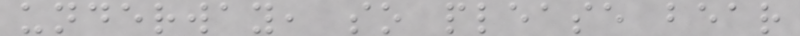underway, so please bear
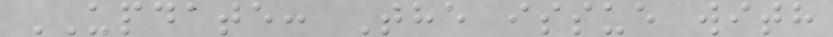UPDATE: The issue with
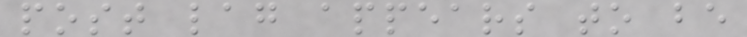post lag appears to be
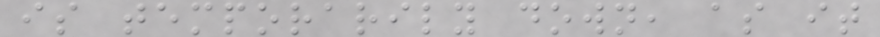is temporarily down, as it
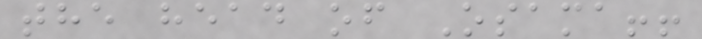the head of Osama!!
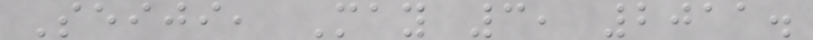Seiji, May 3, 2011.
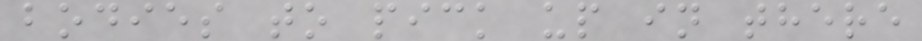bodies to pick up in there
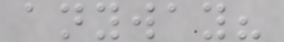anyway?
